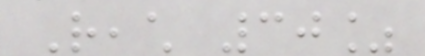Reach 30%
